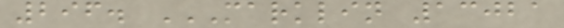296. MARKLIN 13021
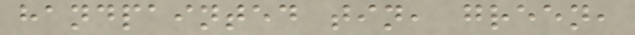handpainted tin, green,
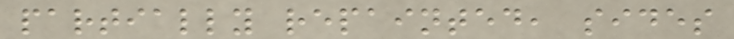partially repainted, sides
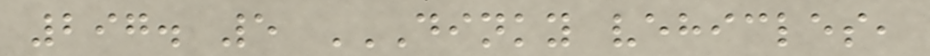297. 5 DINKY VEHICLES,
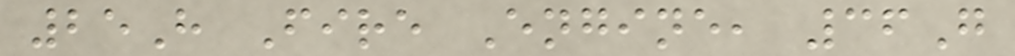25H Fire Engine, 36G
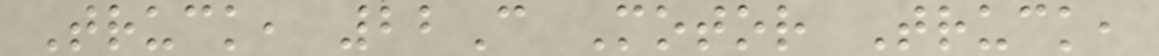Truck, 22C Motor Truck,
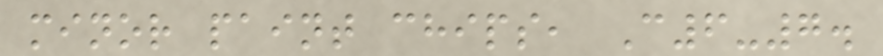minor paint chips, C6-7.
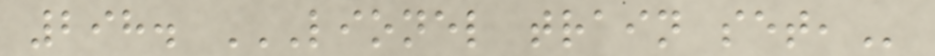298. LIONEL TRAIN SET,
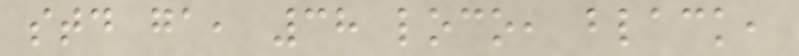std ga, 38 loco, black,
